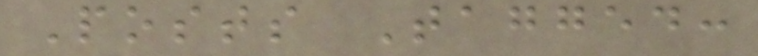Posts Tagged:
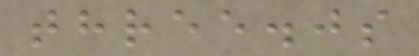three.js
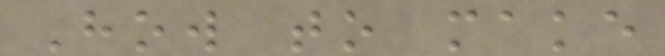How to make
